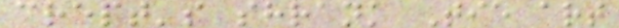crept's shrank Tie art
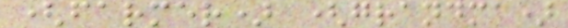(farmer) (grandma)
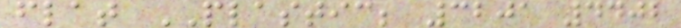flat PLASTIC; 3201 4402
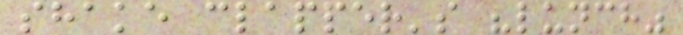shake clapper's "lunch"
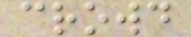crowd
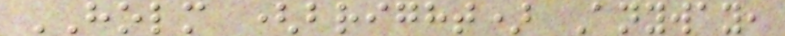HOLM (bright) Anyway,
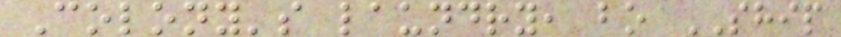Colony's laundry, bo SHIP
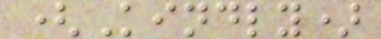(Kindly)
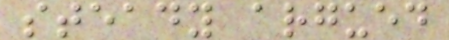steady argued
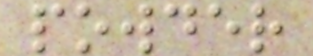powder
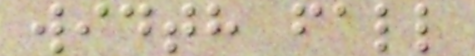width fall
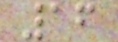16
